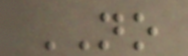NO
